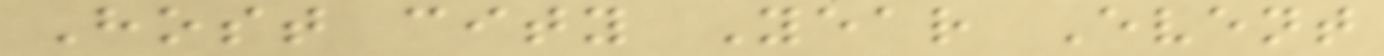Host city Year Event
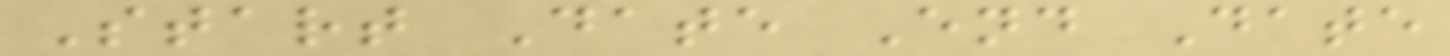Start Date End Date
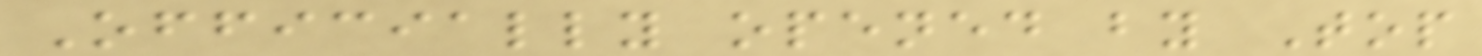Officially opened by Top
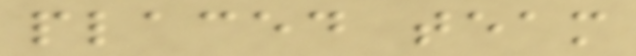placed team
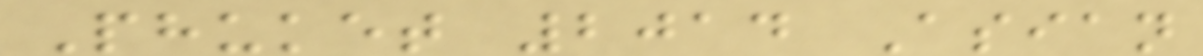Phuket 2014 Asian
